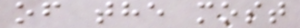of the most
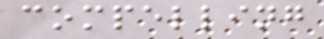compelling
